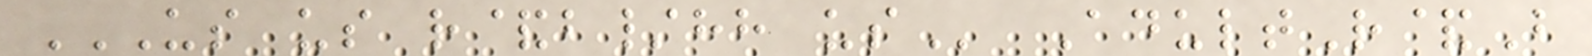US US R&B/HH US AdultR&B
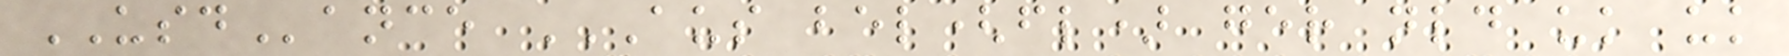USDance AUS BEL(FL) GER NLD UK UK
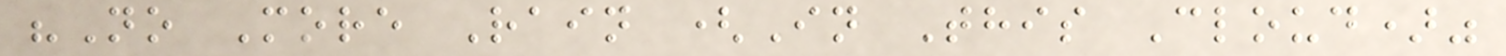"No More Rain (In This Cloud)"
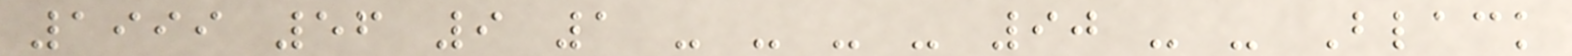1999 56 9 1 - - - - 90 - - Black
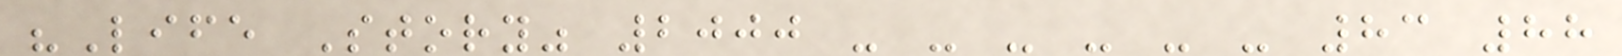"Life Story" 2000 - - - - - - 83 88
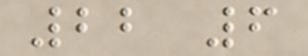22 6
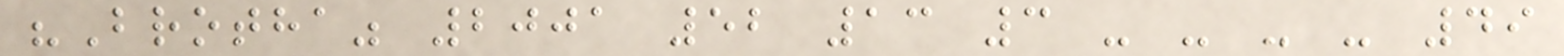"Brotha" 2001 52 13 3 - - - - 49
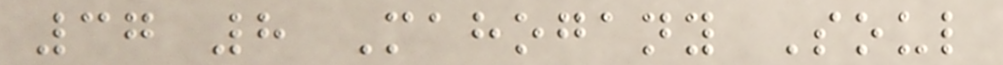37 8 Mahogany Soul
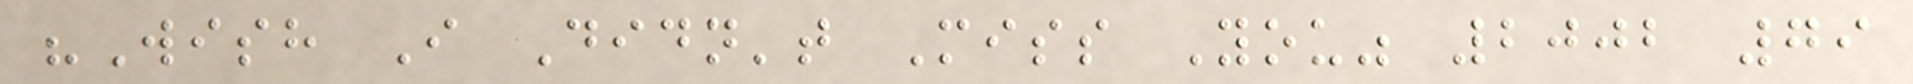"Wish I Didn't Miss You" 2002 79
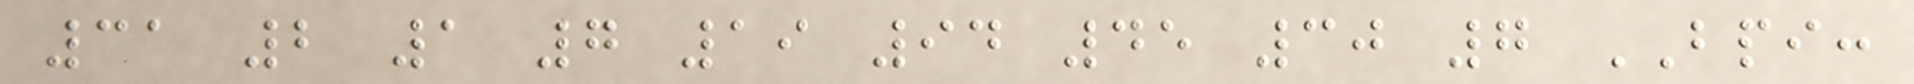31 2 1 7 19 94 45 30 7 BPI:
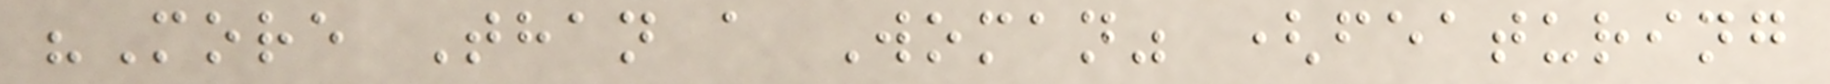"More Than a Woman" (featuring
